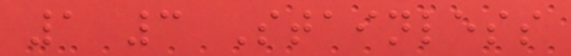1 3 Stainless
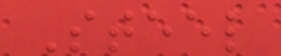Steel
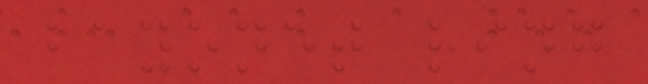bayonet ring
